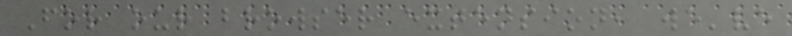For our browser extension, we've
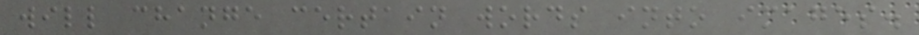will change certain words into images.
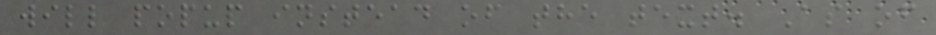will popup instead of the text. As of
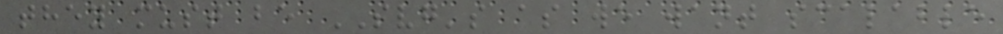they must be SVG's as we want scalable
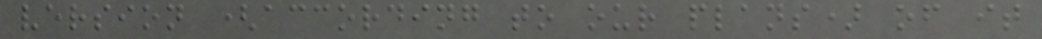version (according to our plans) of it
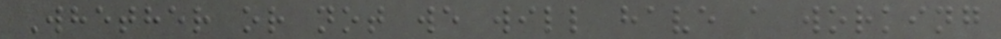Whether or not we will have a working
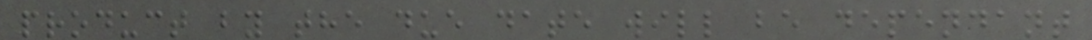product by the due date will be dependant
